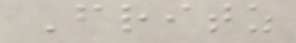Fritz
